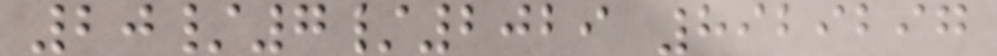20/7/2029 8929297
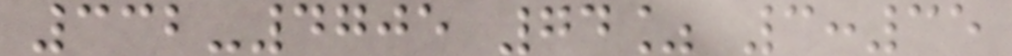332-4705 74% 3:35
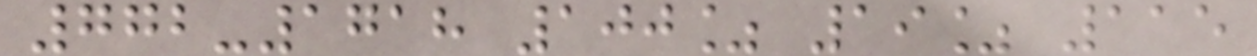772-1718 100% 19% 115
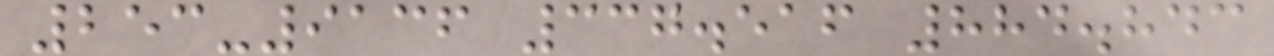253-9136 337.516 884.843
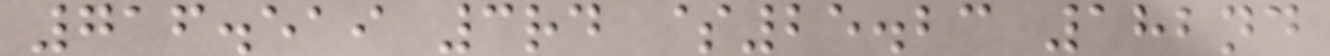716.519 3rd $25.23 182nd
